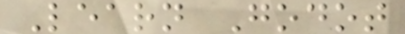Learn Godot
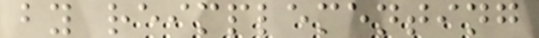by reimplementing
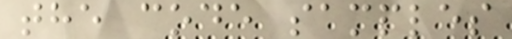the code samples
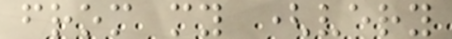from my (very
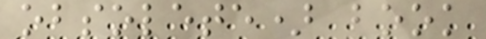obsolete) book
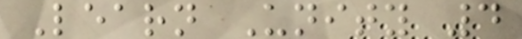Learn Unity 4
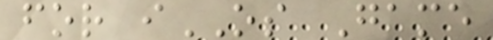for iOS Game
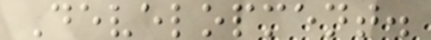Development.
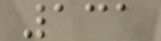131
